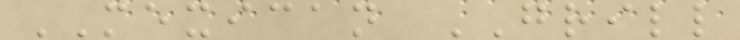MEXICAN GRILL
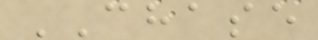CHASE
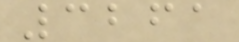3261
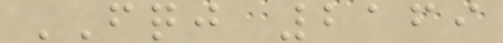FQJ 2169
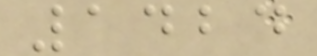1424
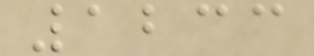1233
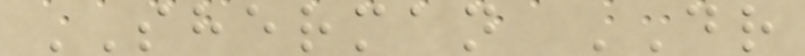SHERMAN DR
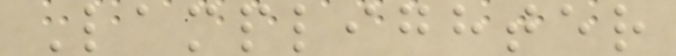Lamplighter
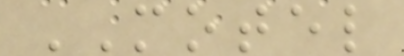MOTEL
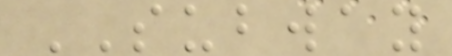SUBWAY
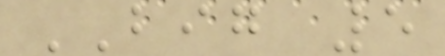BIG 5
